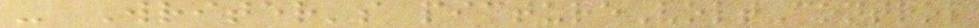- Writer's pictureVoltControl
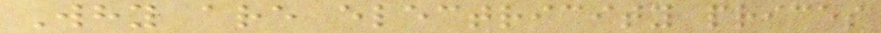Why are electricity prices
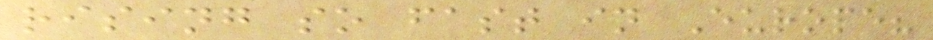rising so fast in Europe?
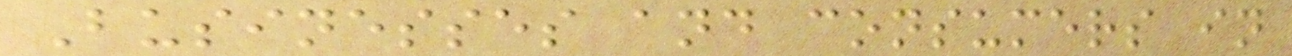Businesses and consumers in
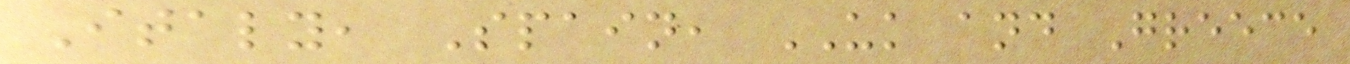Italy, Spain, UK and Greece
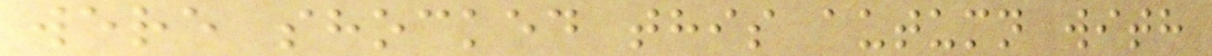were shocked this autumn with
